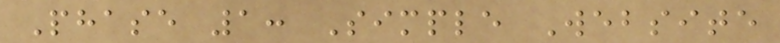Phase 1: Simple Website
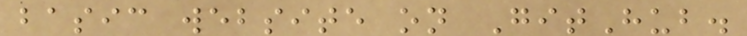basic website on GitHub.
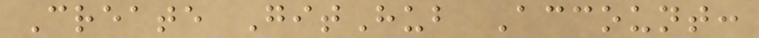Create GitHub Account:
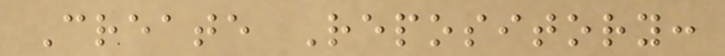Create Repository:
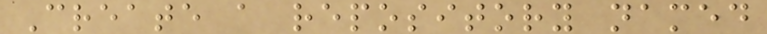Create a repository named
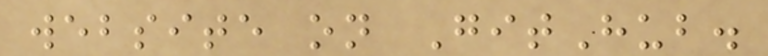website on GitHub.
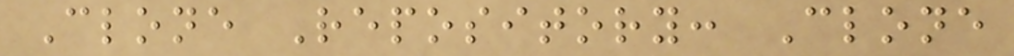Clone Repository: Clone
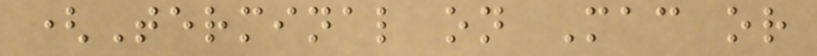(Terminal on Mac or
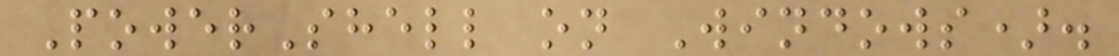PowerShell on Windows).
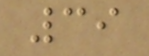39
